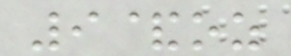9&oz
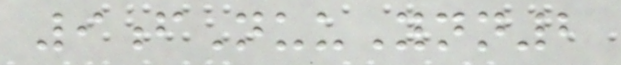9fNuuYnn2
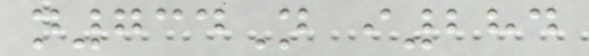n734N i284
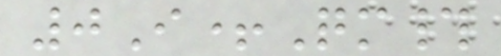0I+Qm#
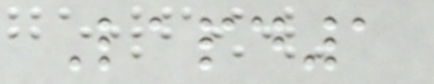Lapd1
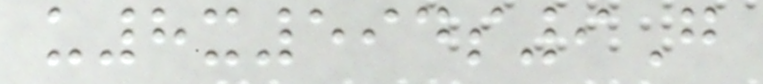u8x594s9G
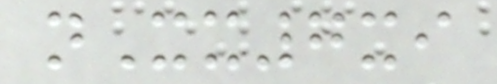nXx7xi
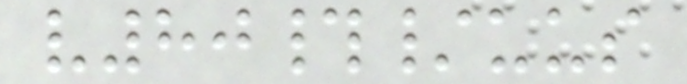v80#/uus
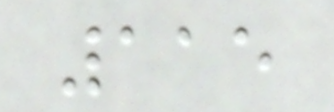115
